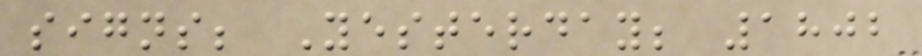signs; Yesterday; 1802
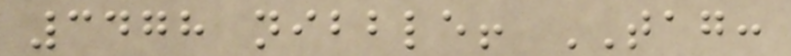3478 nibble! TAG:
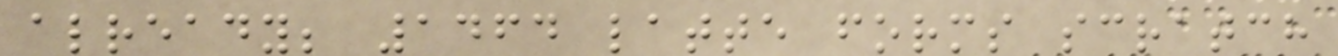already; 1464 latte forms scratch
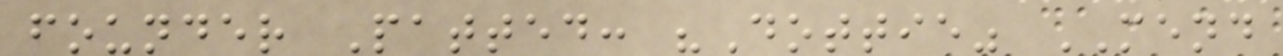founder Patted: "Dottie" MEND
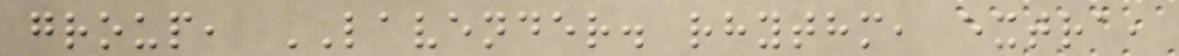group, LAVENDER. rhythm, extra,
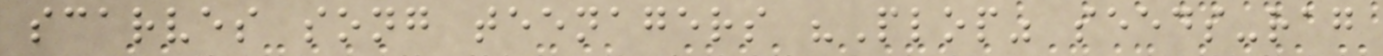scarves song teenagers "Plop" seeds-rag
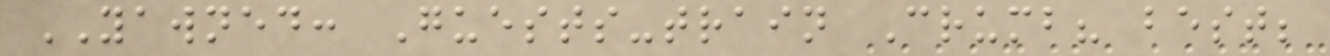YAWNED: Guests-train Crumb? best;
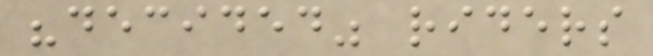"decided" riders
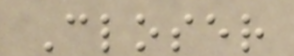Closer
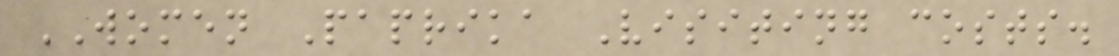WOMEN Paprika Visiting costs.
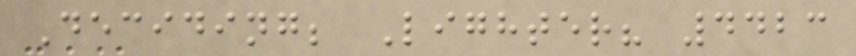Deciding; Lighter? 4423
